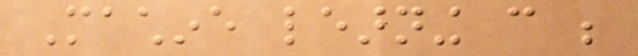Machine learning can be
